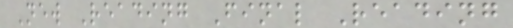New Reading Final Reading
